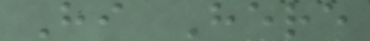Hi Here
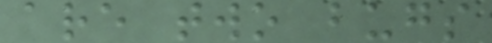are two bugs
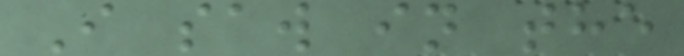I saw in the
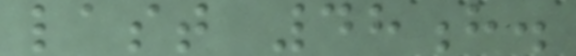last 48h.
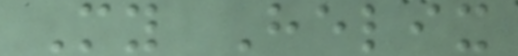My Helix
